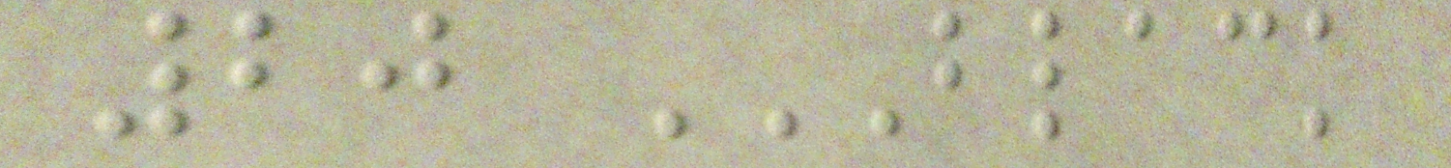20 BLACK
